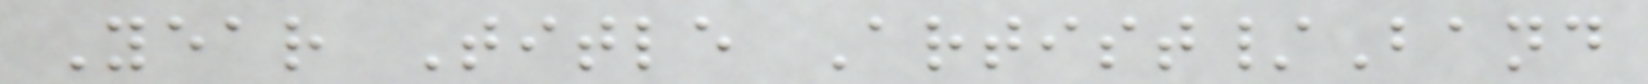Year Title Artist/Band
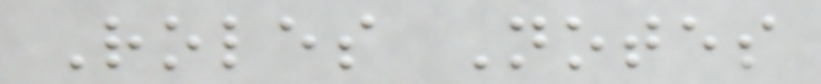Roles Notes
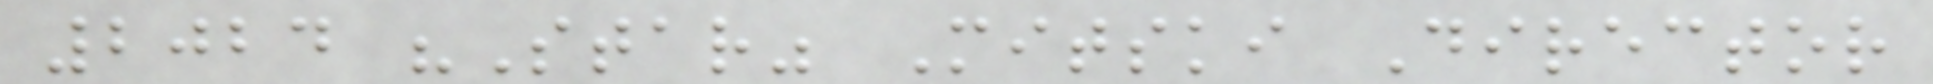2024 "Star" Mitski Director
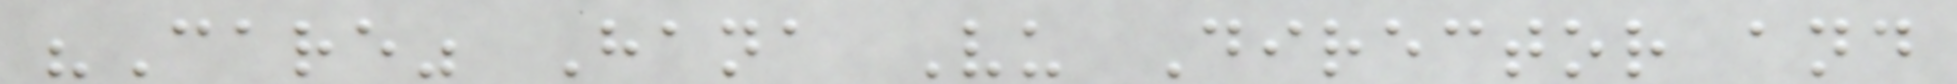"Care" Hana Vu Director and
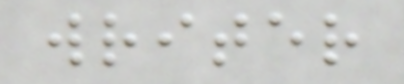writer
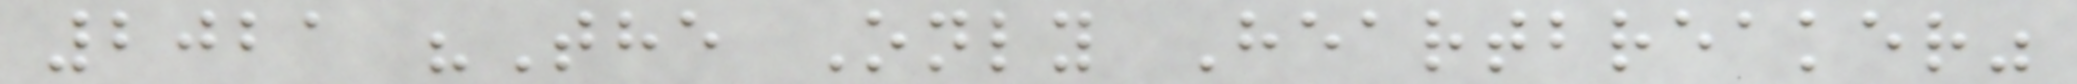2021 "The Only Heartbreaker"
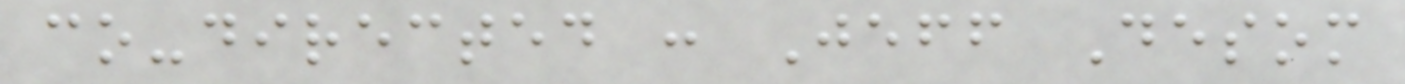co-directed : Jeff Desom
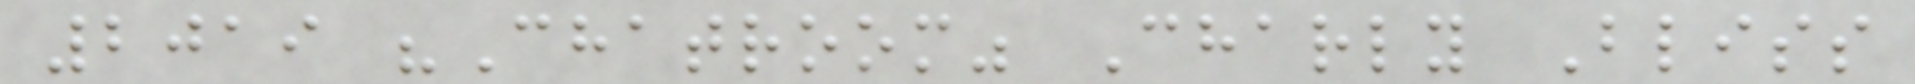2019 "Chatroom" Charly Bliss
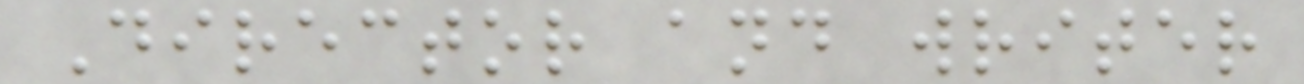Director and writer
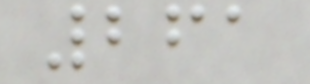261
